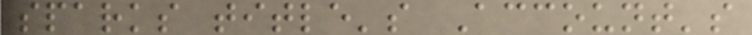sparks title's Account's
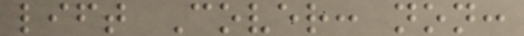lift Cover: non:
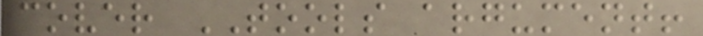cover TOOLS argument!
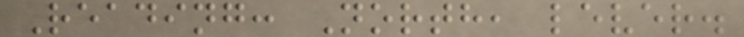Reading: North, lever.
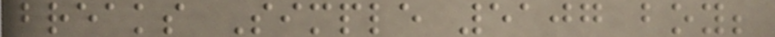breaks Simple 5107 boy;
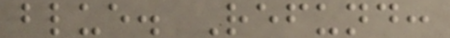blue. Refund:
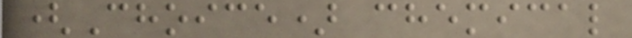(Choice) chemical
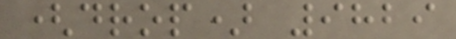(drop) 9829
